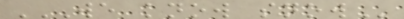WE KNOW SNOW
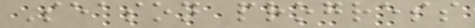Season progress
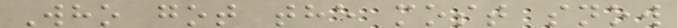Who got the most snow
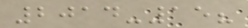2014-15?
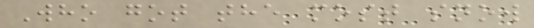Who got the most snow
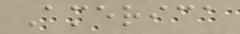America
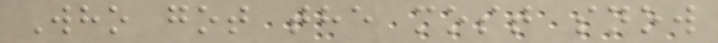Who got the most snow
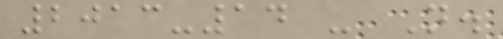2013-14 - N.
